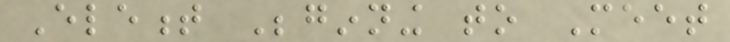Element Beginning to Meet
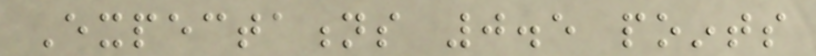Expectations 0.5 points
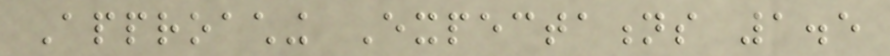Approaching Expectations 1.5
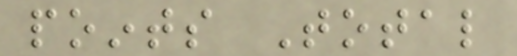points Total
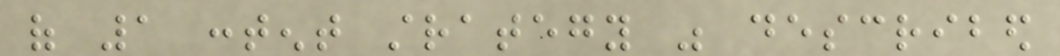of 1 content strategy was described
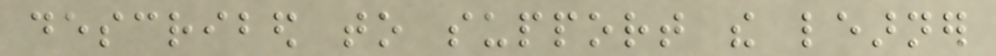described to support the learner
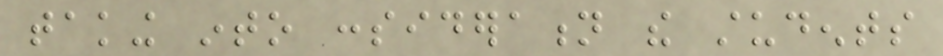taking into consideration the students
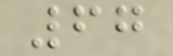67
